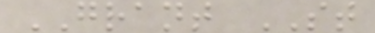GRANT ST
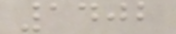1402
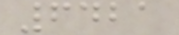6421
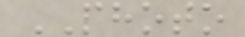PHOTO
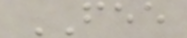FEE
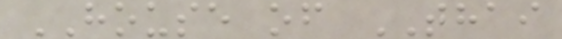HOUSE of THAI
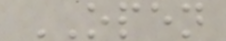OPEN
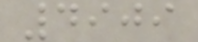4909
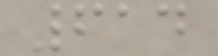614
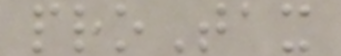proTax
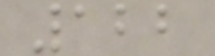122
